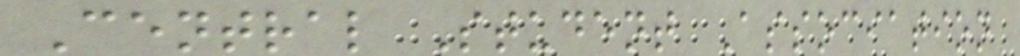Central Student Association
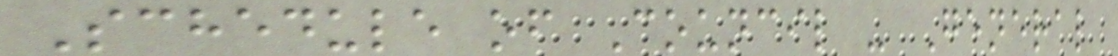Schedule of Council - General
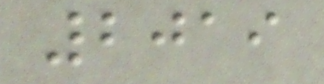2019
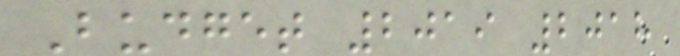Budget 2019 2018
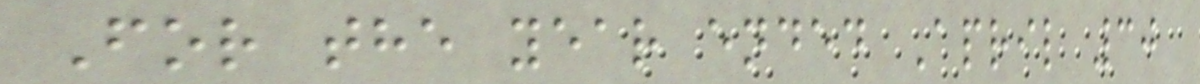For the year ended April 30
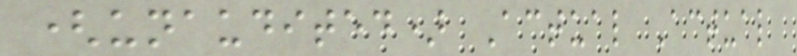(unaudited) Actual Actual
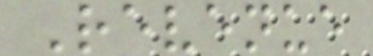Revenue
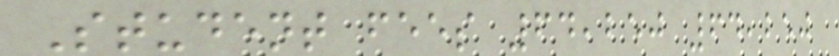Student fees 64,250 64,250
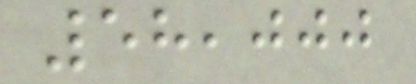58,000
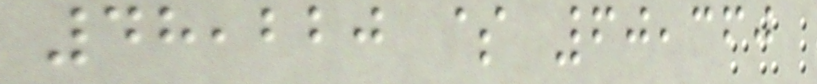48,220 $ 60,360
